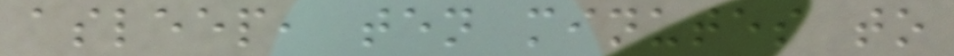asleep, ten minutes to
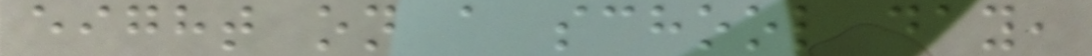eight on a school day,
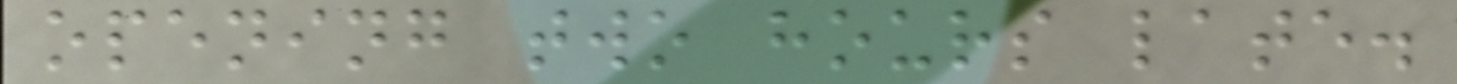opening two hours late.
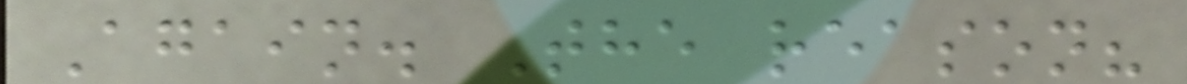Again. The reason?
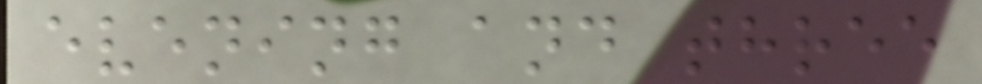evening and three
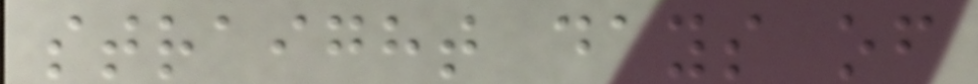straight days of
